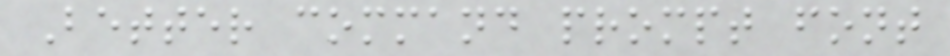Better command prompt font
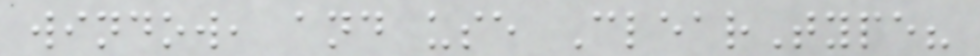window, and use ClearType?
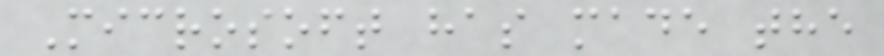Microsoft has made the
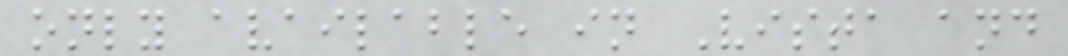only available in Vista and
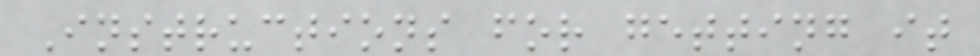Instructions for getting it
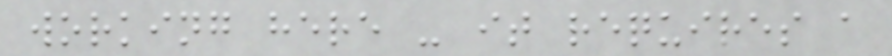working here - it requires a
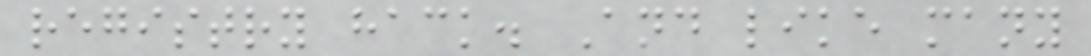registry hack. And like many
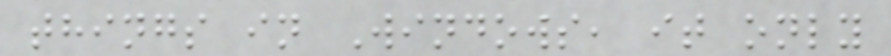things in Windows, it only
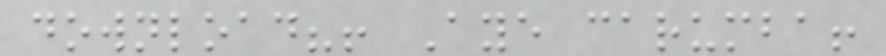download?! Aye carumba!
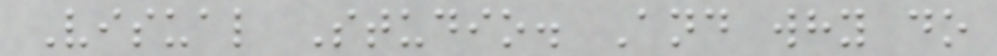Visual Studio. And why do
